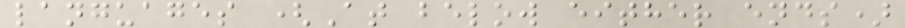languages (At below either ends)
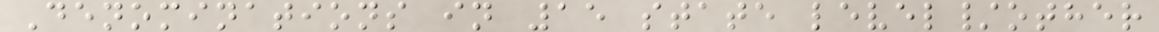Denominations in 15 state level/other
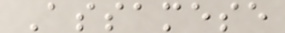Assamese
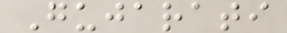Gujarati
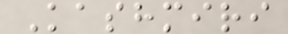Kashmiri
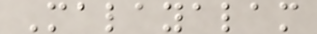Malayalam
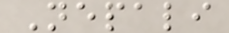Nepali
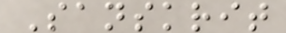Sanskrit
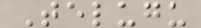Telugu
